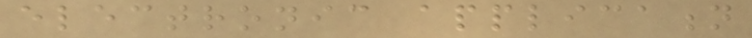electronic application
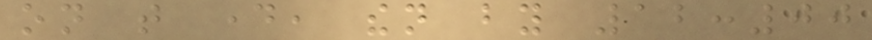on that day, then by 12:00
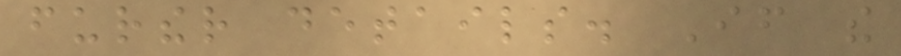further details. If the
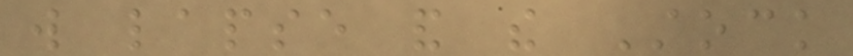will lapse and the Stock
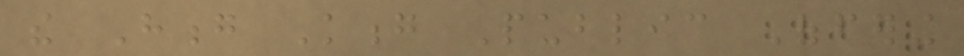the Hong Kong Public Offering
